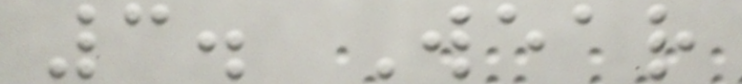3. Wear
